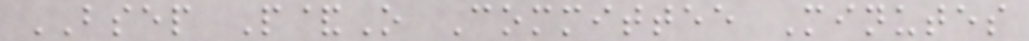BSEP P&O Committee Minutes
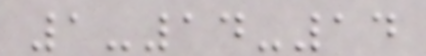1-14-14
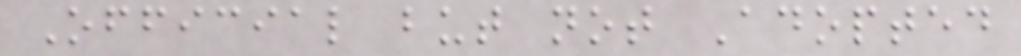Official but not Adopted
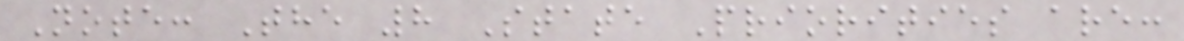Note: The 8 State Priorities are:
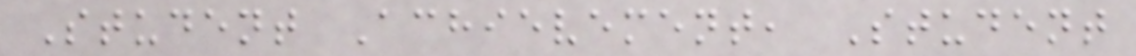Student Achievement, Student
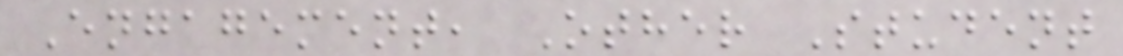Engagement, Other Student
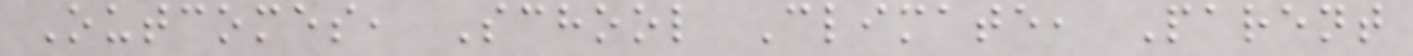Outcomes, School Climate, Parent
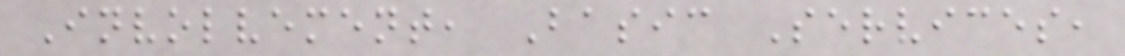Involvement, Basic Services,
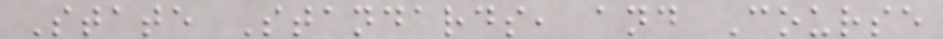State Standards, and Course
